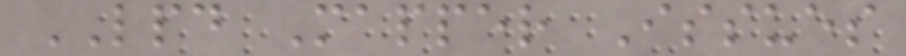LPD Mapper Issues
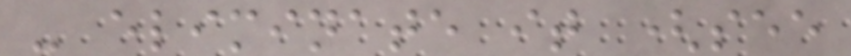- eliminate it (see
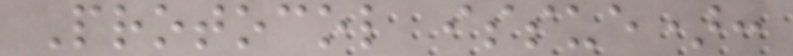Protocol issue):
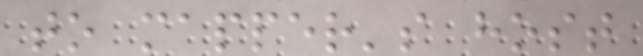to mapper's host
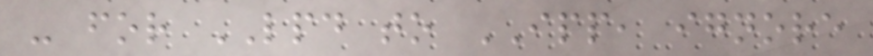- for LPD to IPP, ignore
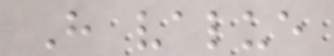H value
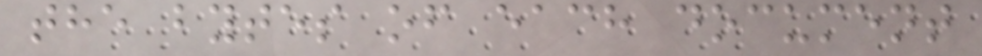the bytes of each document
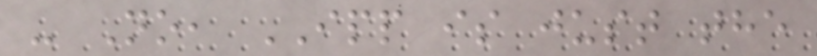- No, IPP is just the
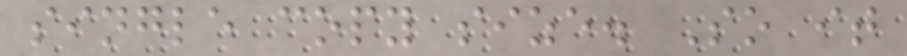single copy size. So it
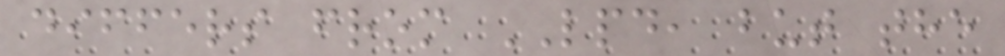differs from LPD, but the
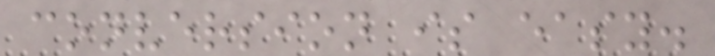conversion is easy.
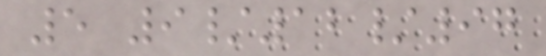5 9/12/97
